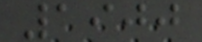1900
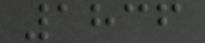1836
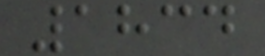1834
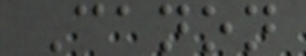Canon
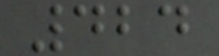424
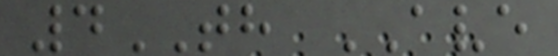4TH AVE
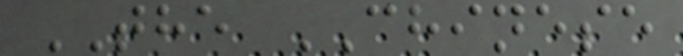THE CHINESE
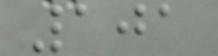101
